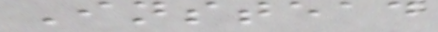Instead
